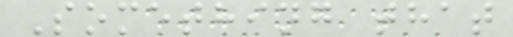Something that
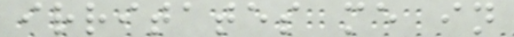irritates me in
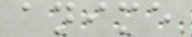anime
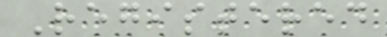Registered
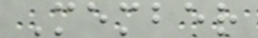Member
